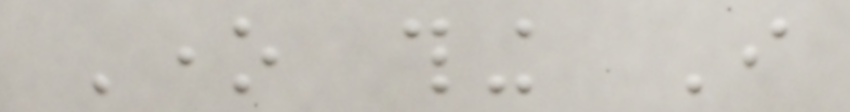One thing I
